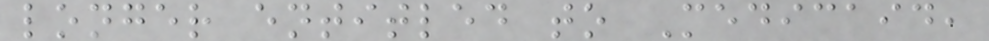longer entitled to Medicaid,
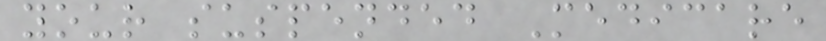your suspended Medicare
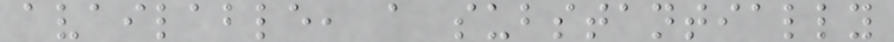available, a substantially
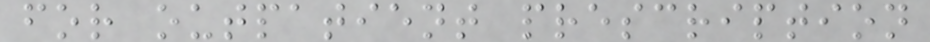for outpatient prescription
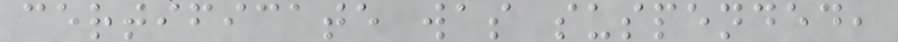certificate was suspended,
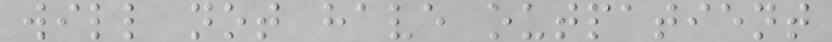will not have outpatient
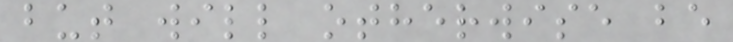but will otherwise be
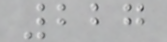227
